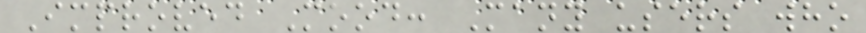Improved Mood: Many users who
